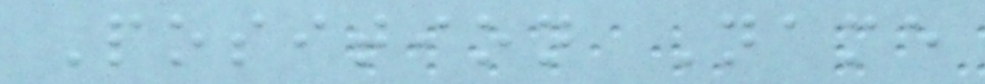Position Name
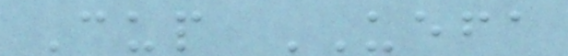Cup UEFA
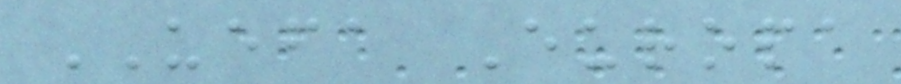UEFA Europa
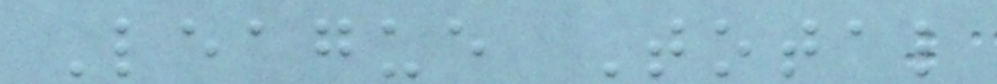League Total
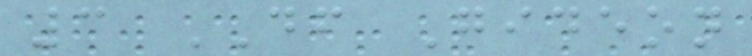3 DF Gideon
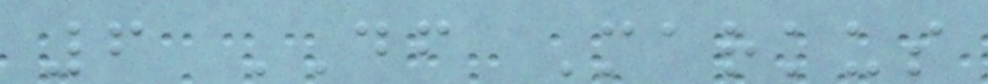6 DF Markus
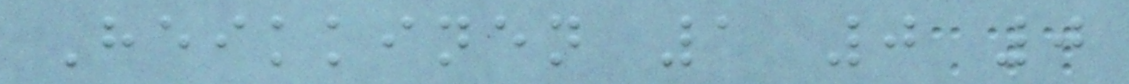Heikkinen 1 0 0
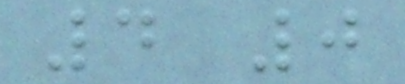4 0
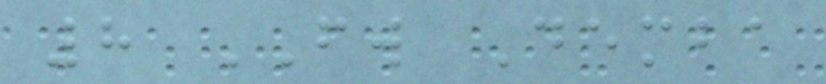8 FW Demba
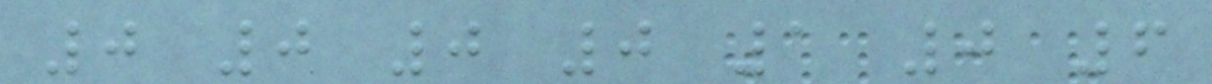0 0 0 0 1 0 6
